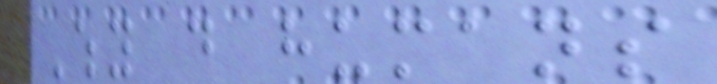Why do humans
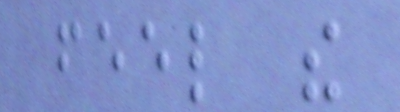feel the
